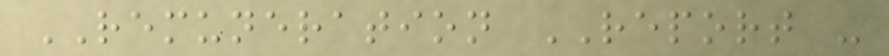REMUNERATION REPORT -
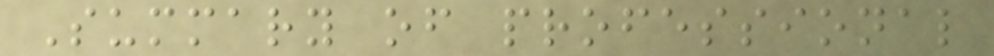Summary of professional
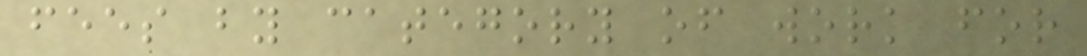fees by category of work for
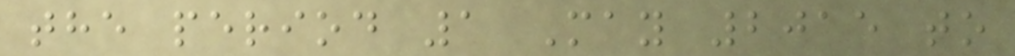the period 1 May 2015 to
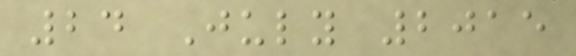24 July 2015
